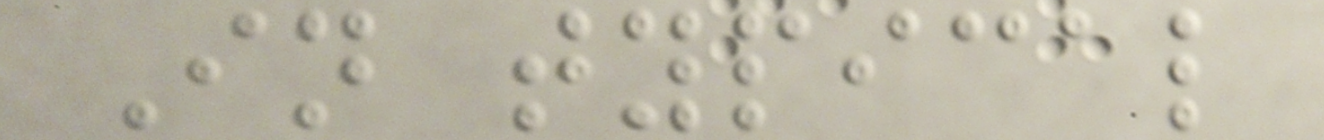In typical
